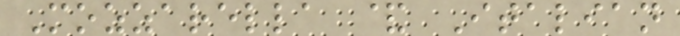Mozzarella & Italian
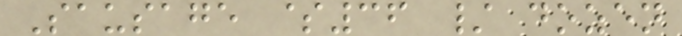Sausage $36 / dozen
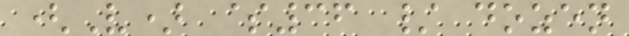(V) $36 / dozen
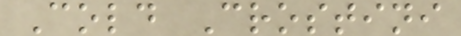Cold Crostini
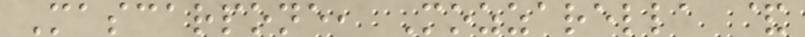Mascarpone, Mozzarella &
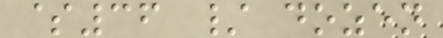$36 / dozen
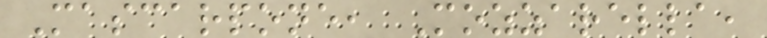Mascarpone, Mozzarella,
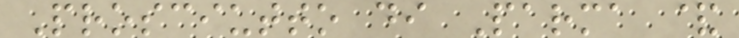Prosciutto di Parma &
